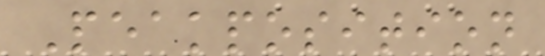Peakposition
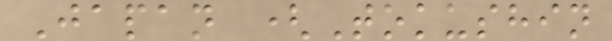Japan (Tokushin
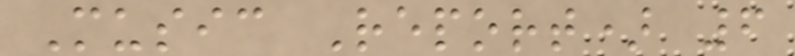Music Report) 6
